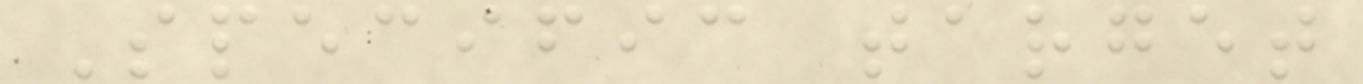Specific target
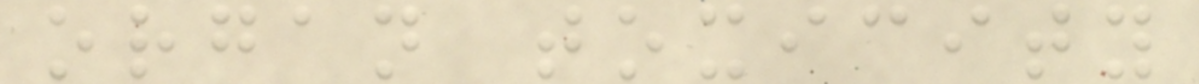organ toxicity
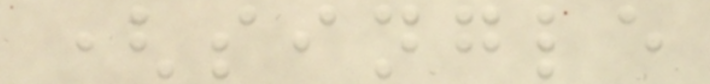(single
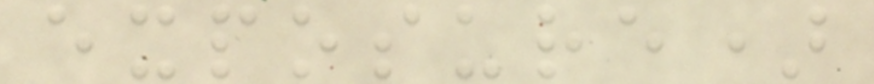exposure)
